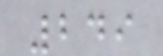249
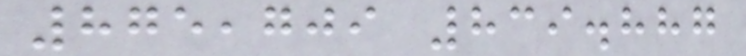875,709 839.887
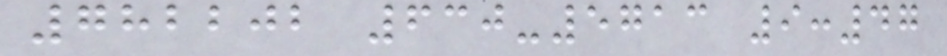782202 630-5713 9:47
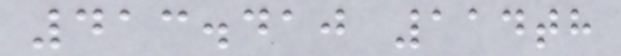413.410 114th
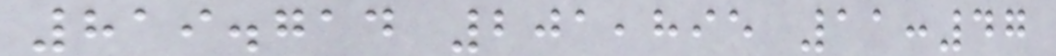819.714 201,895 11:47
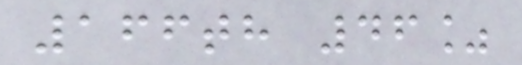166th 46%
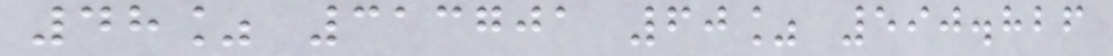48% 313701 60% 590.826
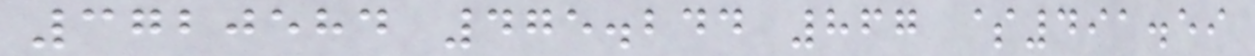3720584 475.244 867 $491.59
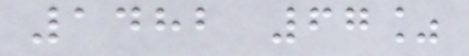1482 67%
